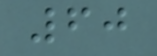60
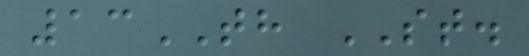13TH ST.
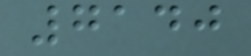7140
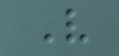V
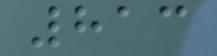813
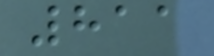811
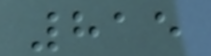815
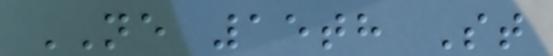NE 15th St
